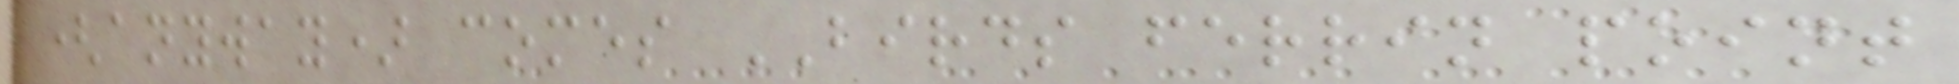(anyway) comes BIRDS ferrin point
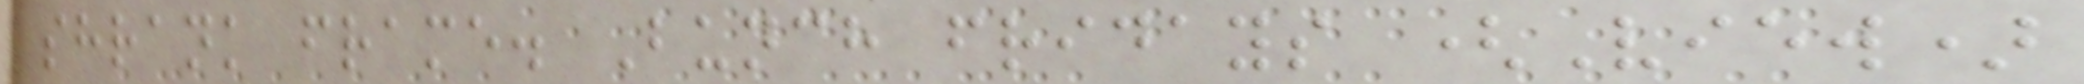shrank frame. Bunch fridays (View)
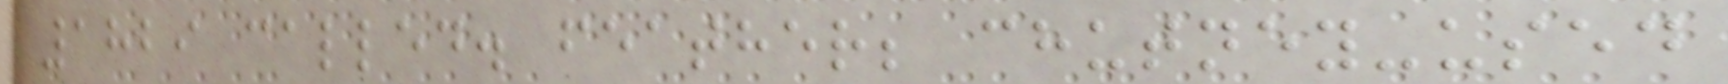1829 called. feather; chutney-used
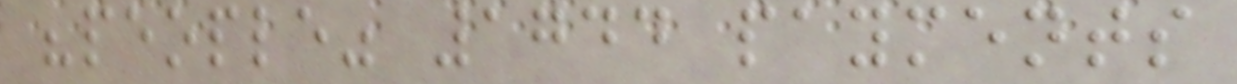"people" 1744 payments
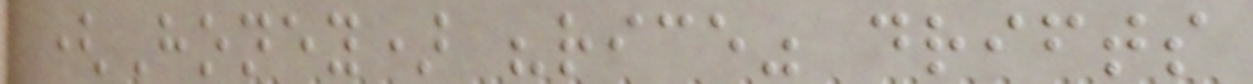(Honey) "rice" drifts
